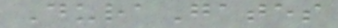DuraGates
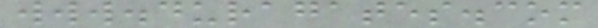www.duragates.com
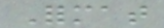Format
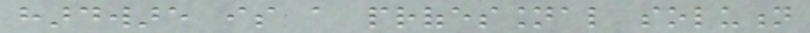hardware is a professional solution
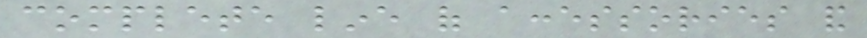complete line of accessories and
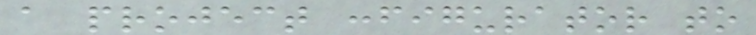a project configurator to
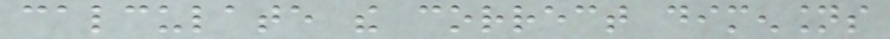calculate the correct dimensions
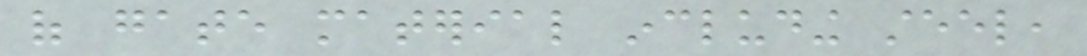of gate material including steel,
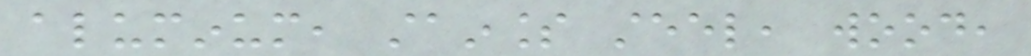aluminum, stainless steel, wood,
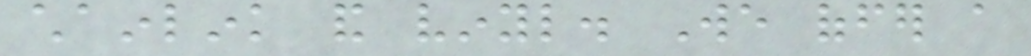chainlink and vinyl. We offer a
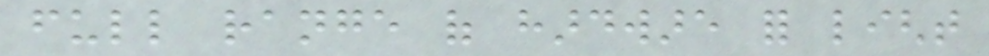full range of hardware for light
